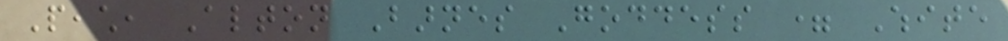Peach, Alton Barnes Goddess = White
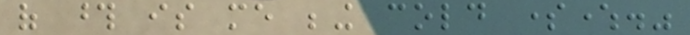of those is me being cold somewhere."
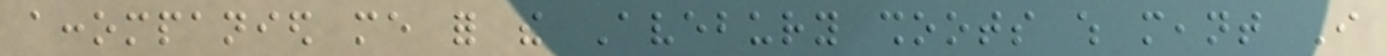accompanied me for the Avebury shoots which meant I
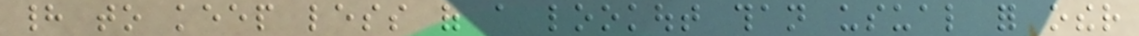had to keep less of a lookout than usual for other
